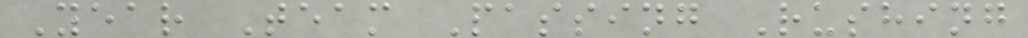Year Team Passing Rushing
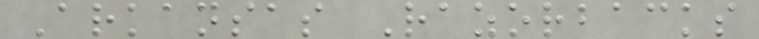Arkansas Razorbacks
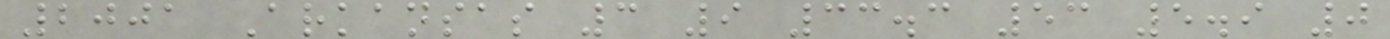2001 Arkansas 3 9 33.3 53 5.9 0
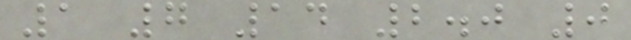1 7 14 2.0 0
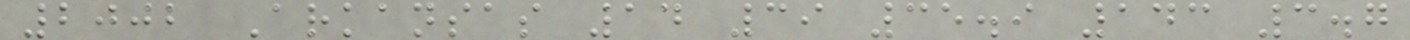2002 Arkansas 14 39 35.9 143 3.7
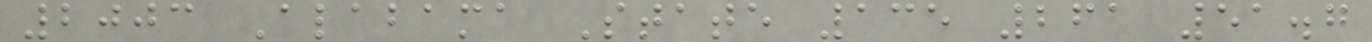2003 Alabama State 135 261 51.7
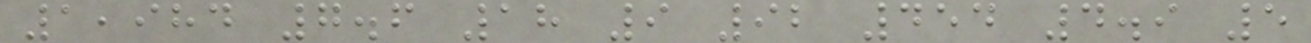1,984 7.6 18 9 92 454 4.9 5
